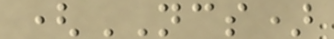(NCS)
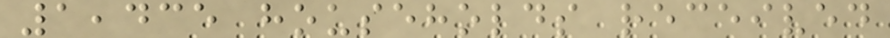1,435 households received
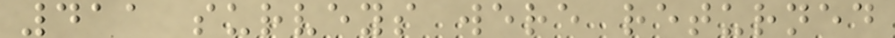411 surveys were returned
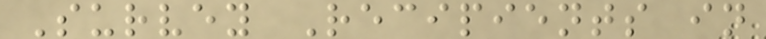Survey Recipients in
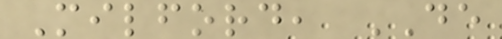Milford, DE
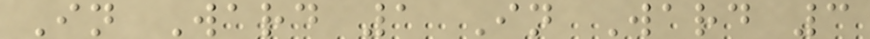In Ward 1 In Ward 3
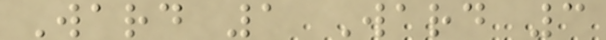Ward 1 Ward 3
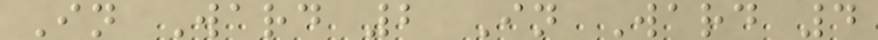In Ward 2 In Ward 4
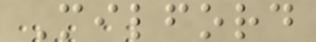Milford
